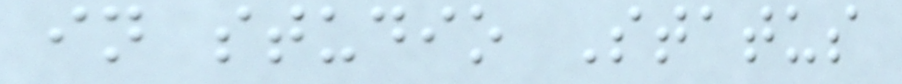in studio Status
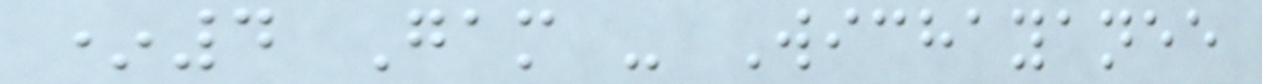*4 Gam - Wichayanee
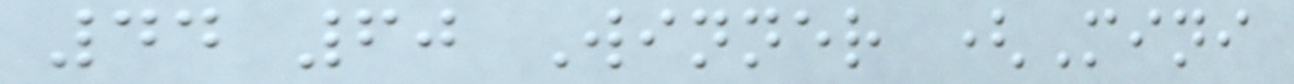44 60 Winner (Mini
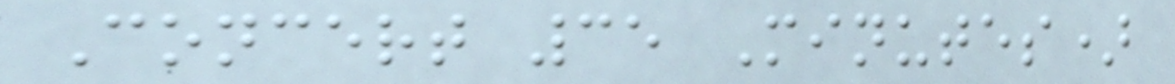Concert 35 Minutes)
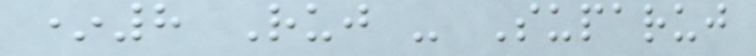*8 Ruj - Suparuj
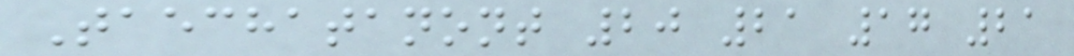Taechatanont 20 21 17 21
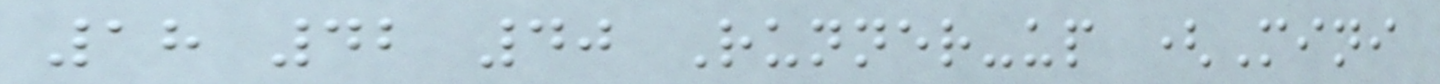18 42 40 Runner-up (Mini
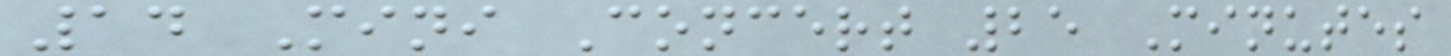14 Mini Concert 25 Minutes
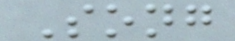Song
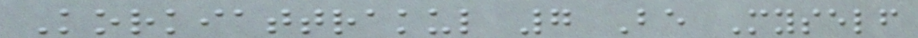Korkiattrakul 7 Be Myself
